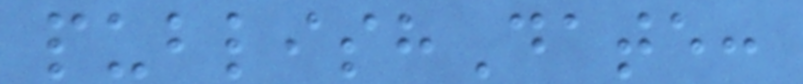publishDate:
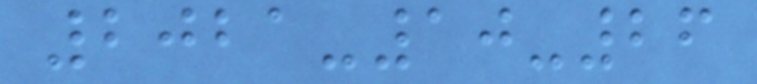2021-10-26
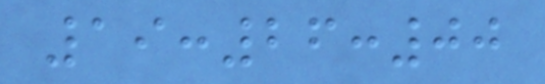19:26:00
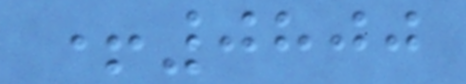+0800
